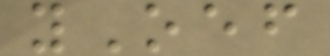yOef
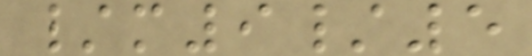/m9/5
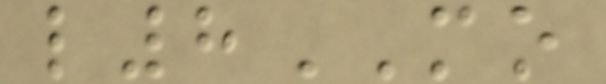l8MO
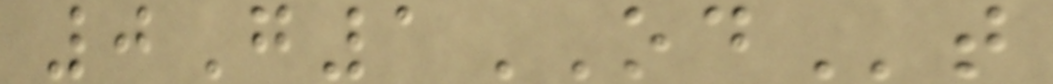0G1ODt
